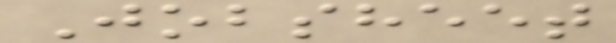Jobsheet
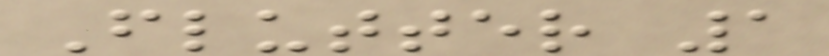Flutter 1
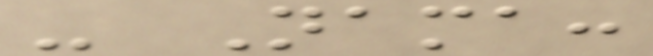- Nama:
